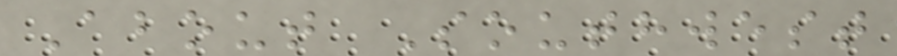About Southwest
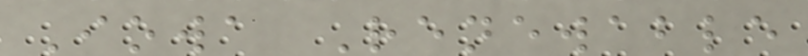Iowa Renewable
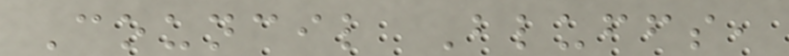Council Bluffs,
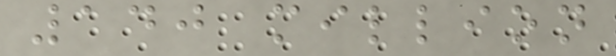140 million
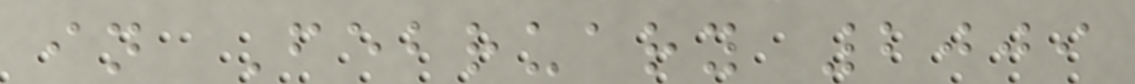in February 2009
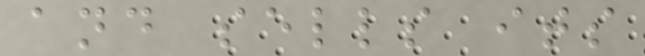and sells its
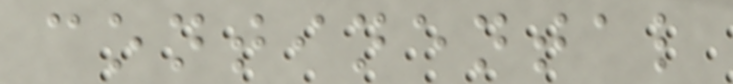continental
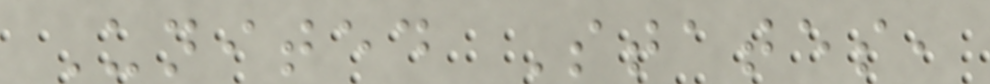United States,
